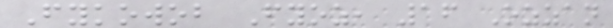Fykowob Fyoz, 16 Ozzan
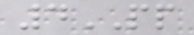4PP
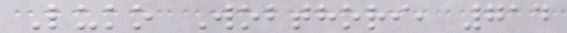Luko Wobthori, 714
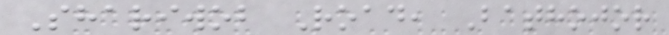Shariwob Road, Bathojor
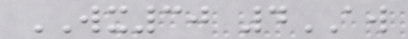WX30 4AW
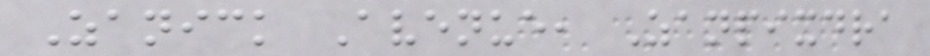Zanick Avenue, Zanpixdra
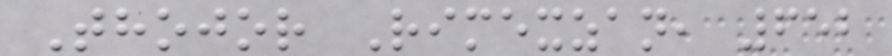Thojor Rimexzan, 652
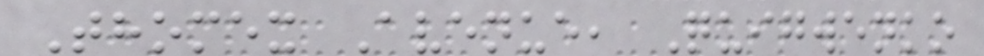Thomex Avenue, Quigwenko
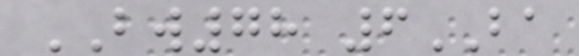BW78 6BA
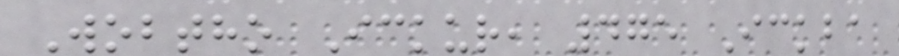Wobtho Ickur, 475 Ickba
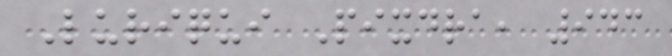Luriqui Pixdra, 943
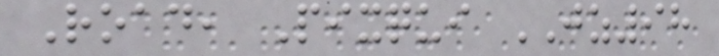Road, Pixqui JZ98
